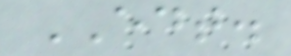EDT.
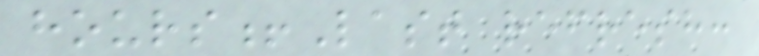hours!Last refresh:
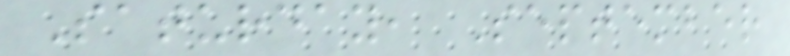Saturday, September
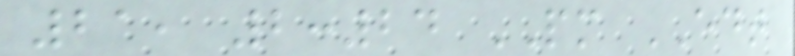21, 2:24 PM EDT
